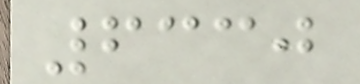6330
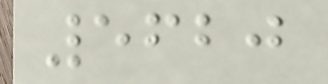5620
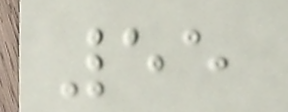55
